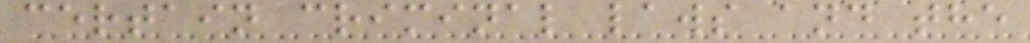certain criminal laws and the
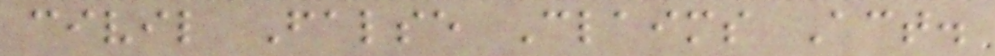civil False Claims Act.
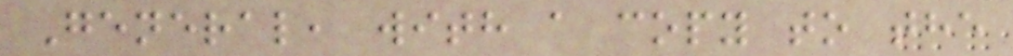General, with a copy to the
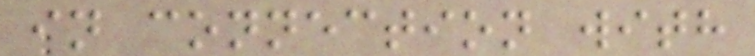in connection with
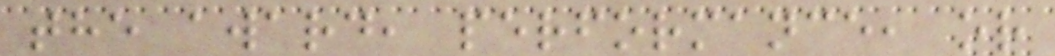the award, performance, or
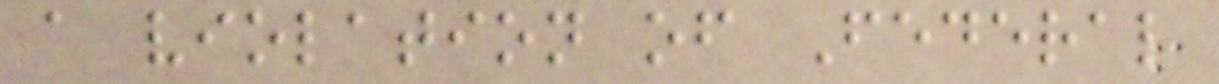a violation of Federal
